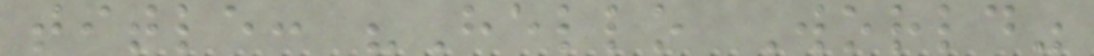title: "Hello World"
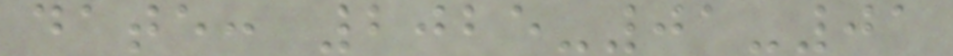date: 2025-01-01
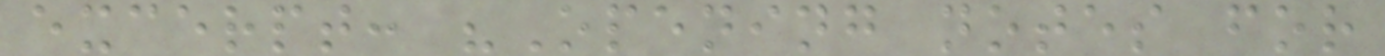excerpt: "Opening notes for
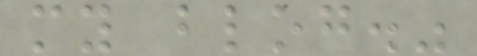my blog."
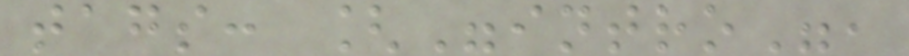tags: ["intro",
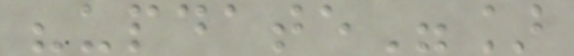"update"]
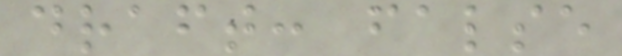draft: false
